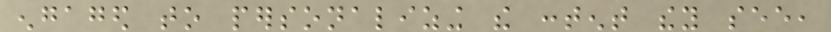engaged to personalizing the content they see,
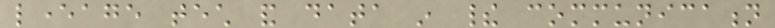leverage tech and data in their communication
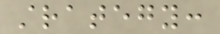strategy:
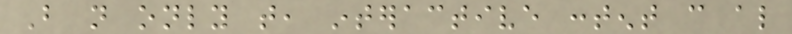But not only that, interactive content can also
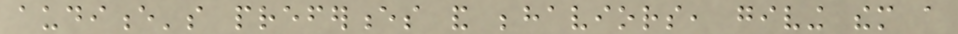audience's preferences and behaviors, giving them a
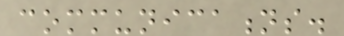communications.
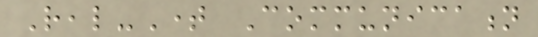Real-Time Communication
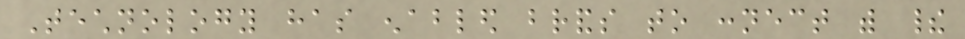Technology has enabled brands to connect with their
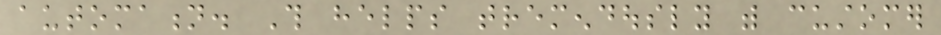automation. This helps tremendously with customer
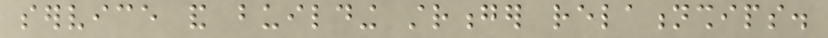service and building stronger relationships.
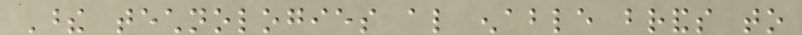These technologies also enable brands to
